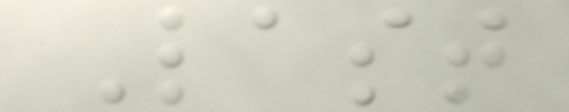Last
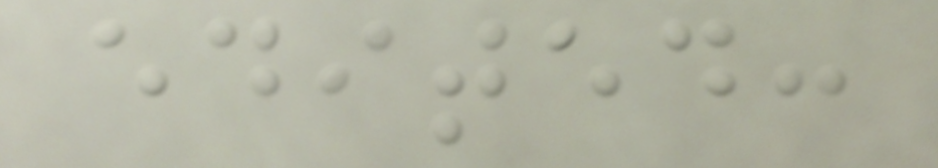edited:
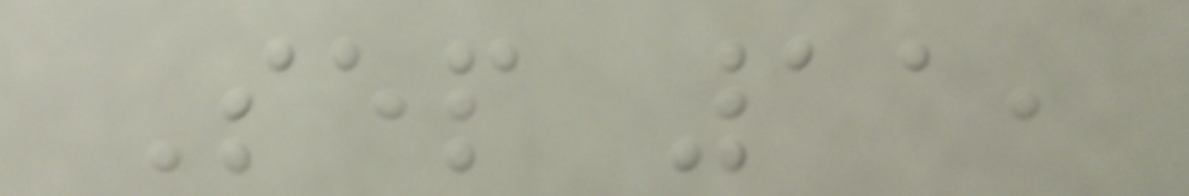Sep 11,
